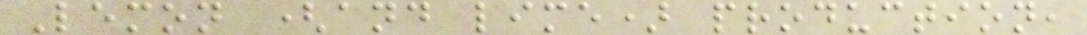Lemon (and lime) production,
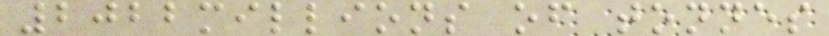2022millions of tonnes
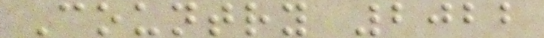Country 2022
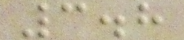3.8
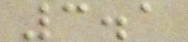3.1
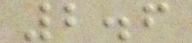2.6
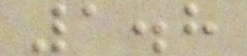1.8
